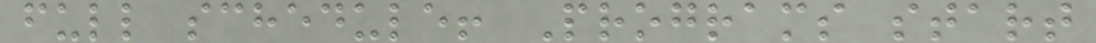full schedule! Programs start
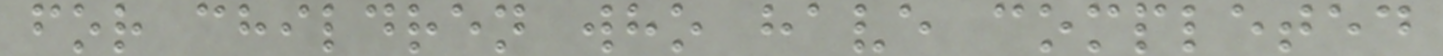for children who have completed
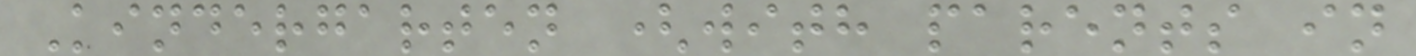Kindergarten (with parents in
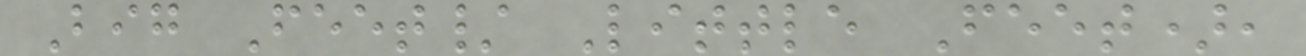Big Feet/ Little Feet),
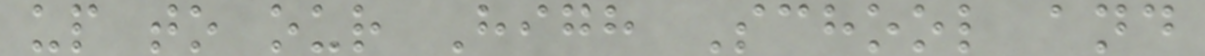up to our High School and
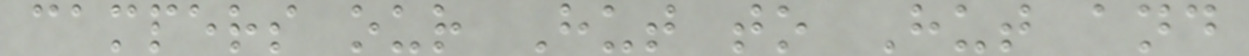campers our Hut to Hut and
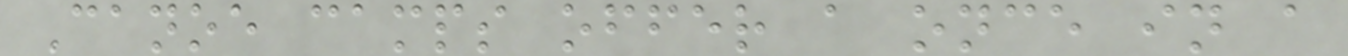Canoe camps offer a once in a
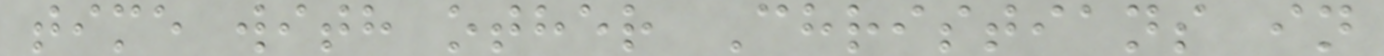time with other Christians in
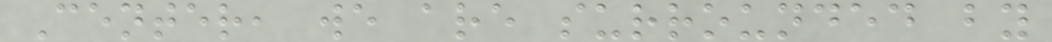Center, we are surrounded by
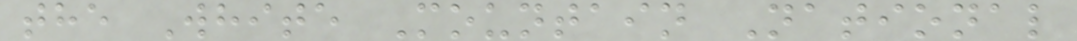the White Mountain National
